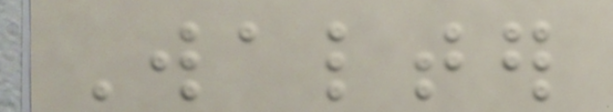Walter
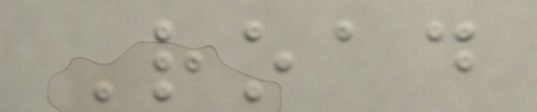Road
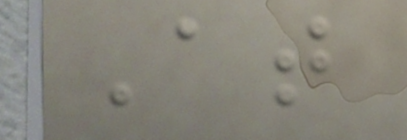At
